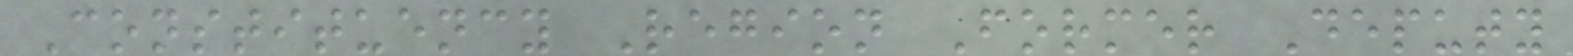Constituency Region Former Deputy
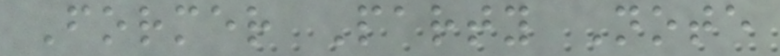Former Party Note
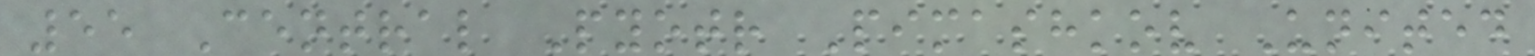55 Central Pyotr Pimashkov United
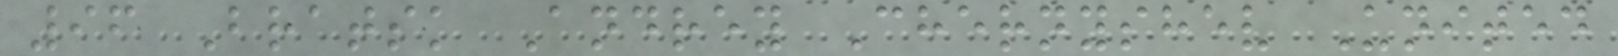96 Bratsk Andrey Chernyshev United
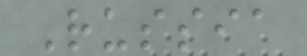Russia
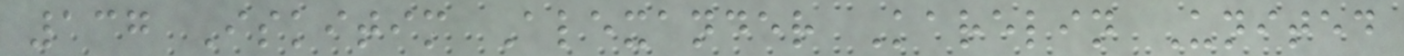137 Iskitim Alexander Karelin United
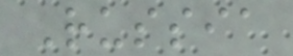Russia
